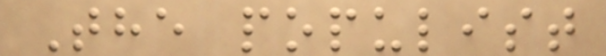The populist
